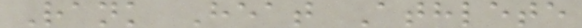Rank Heat Athlete
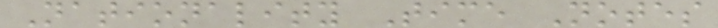Nationality Time Notes
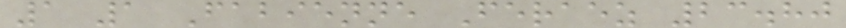1 1 Fabienne Feraez 23.80
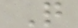Q
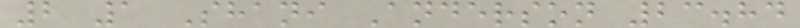2 1 Shani Anderson 23.84
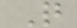Q
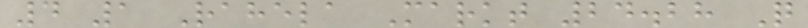4 1 Rahela Markt 24.28 Q
